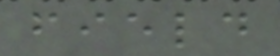field
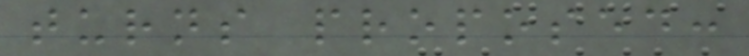turns proposed:
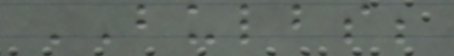BULBS;
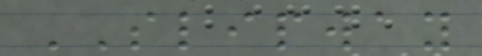SLIPWAY
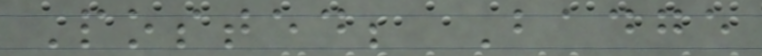Posted; Badge
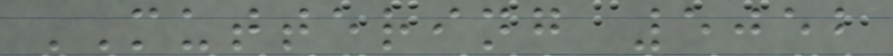MUTTERING 5052
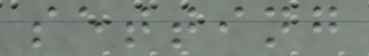setting
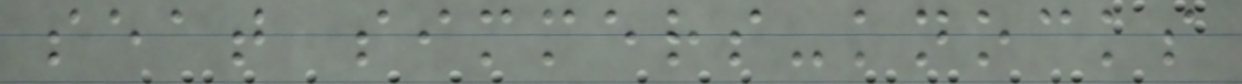seat simmers-knocks
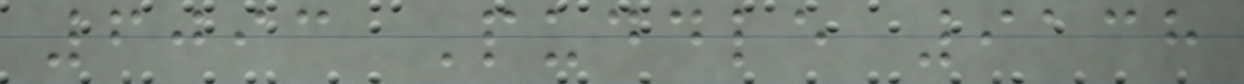6093 Puddle 9138
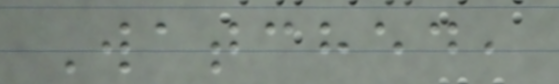Watched,
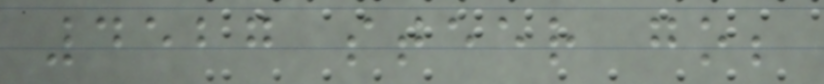4527 steer go;
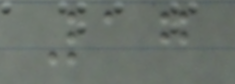17
